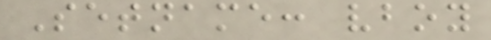Setname: vboy
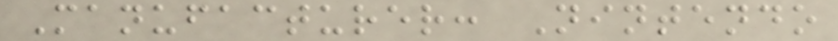Manufacturer: Nintendo
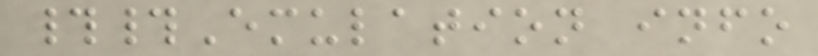##Emulation info
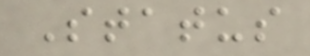Status
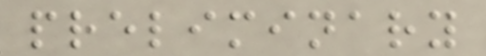preliminary
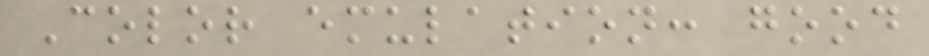Color emulation: good
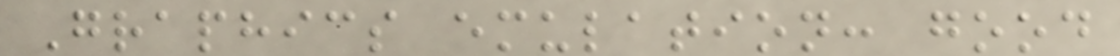Graphics emulation: good
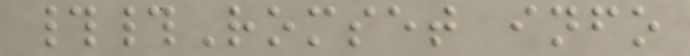##Romset info
